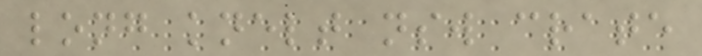long knelt nsw crate
